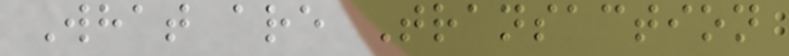What are Transaction
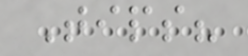Tips?
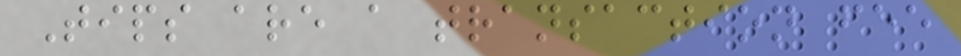Tips are a transaction fee
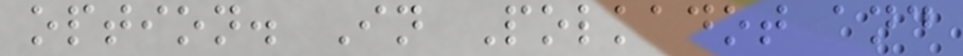option. In Polkadot and
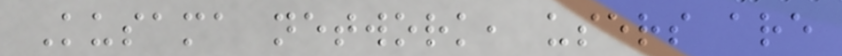Kusama network, users are
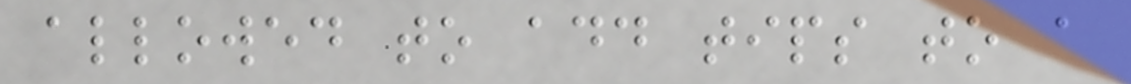allowed to add tips to a
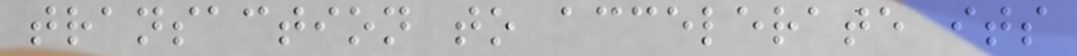transaction to accelerate its
